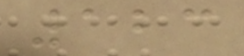123
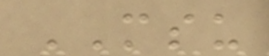MSU
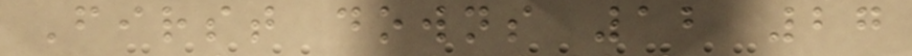First downs 12 27
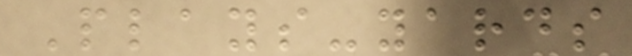Plays-yards
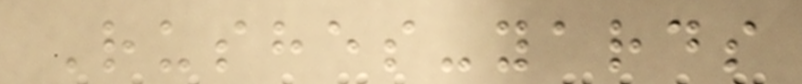Rushes-yards
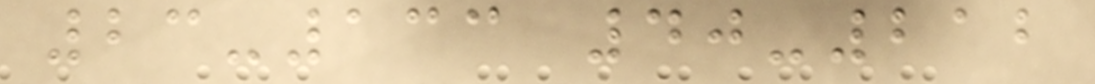23-133 40-212
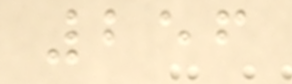256
